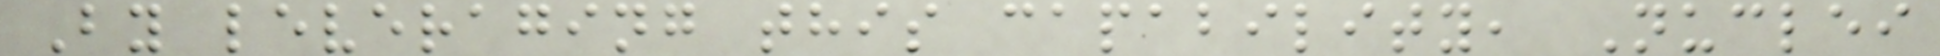By leveraging this capability, Nuclei
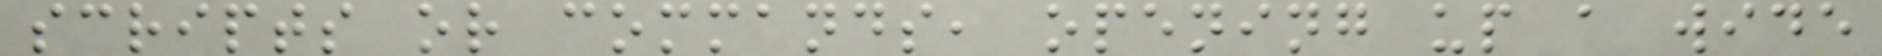scripts or commands, opening up a wide
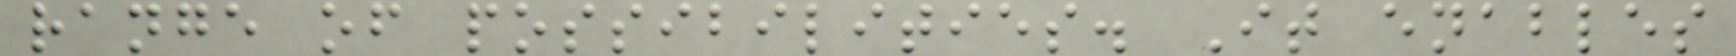range of possibilities. It enables
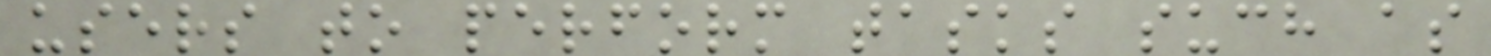users to perform tasks such as
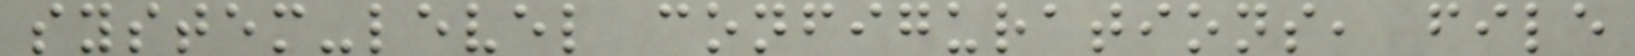system-level configurations, file
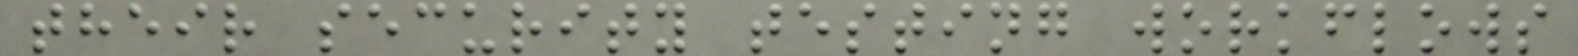their security testing workflows
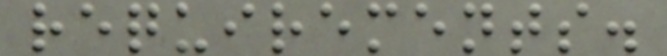requirements.
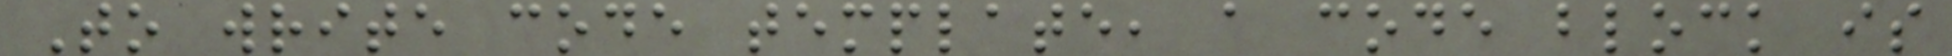To write code template, a code block is
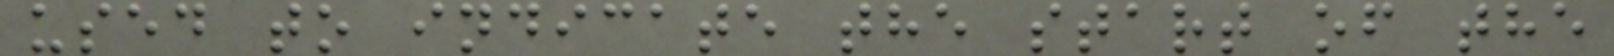used to indicate the start of the
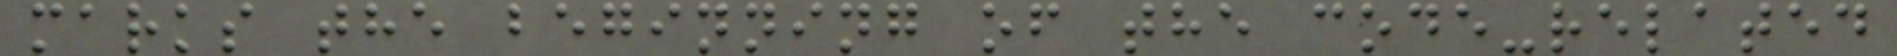marks the beginning of the code-related
